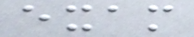exam
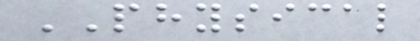PHYSICAL
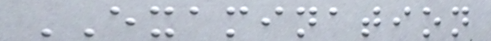EXAMINATION
